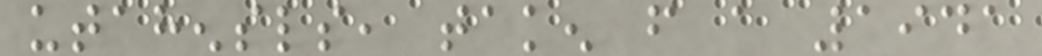utahensls, taken from a 1941
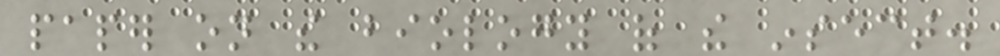paper on the biology of the insect.
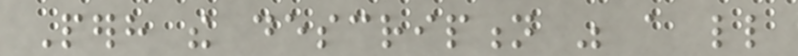Perhaps the description was a little
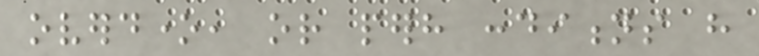overdone, or perhaps conditions have
